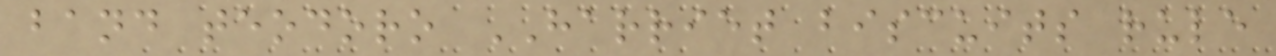band teodoro HARRIET biscuits rule
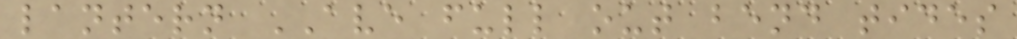lantern AVE full out bend tides
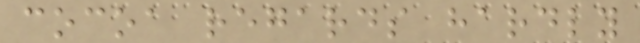cocoa regards hardly
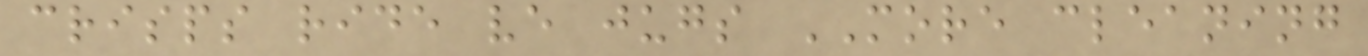crisps ride ve jugs MORE cleaning
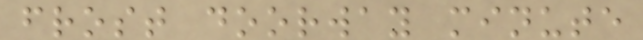frost doorway minute
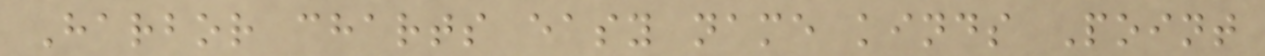Harbor charts easy name kinds Point
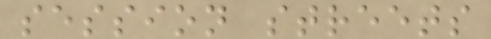session streets
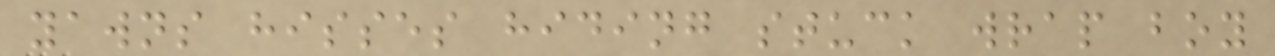yawns hisses hiding stuck wrap boy
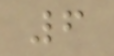6
